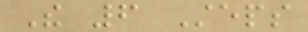The 6 Steps
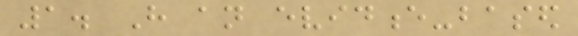1. Have an evidence-based
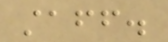staff.
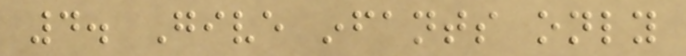4. Give infants only
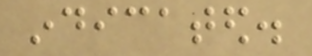indicated.
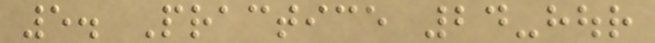5. Practice 24-hour
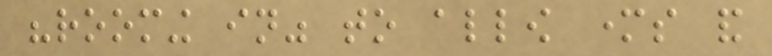"rooming in" to allow mothers and
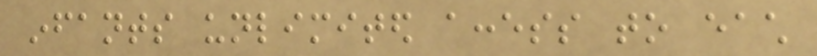infants unlimited access to each
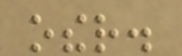other.
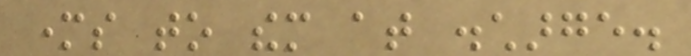mothers to them at discharge.
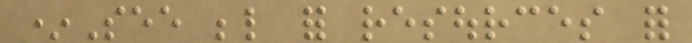*See below for resources for
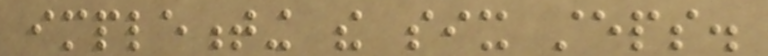implementing the six steps.
